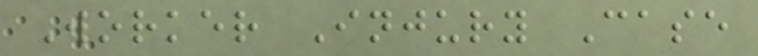Worker Injury Case
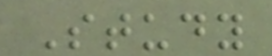Study
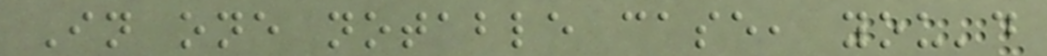In one notable case, you'd
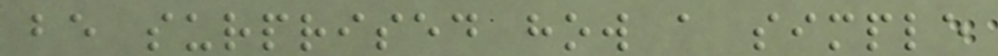be surprised how a simple
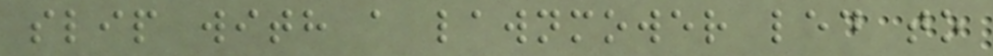slip with a lawnmower led to
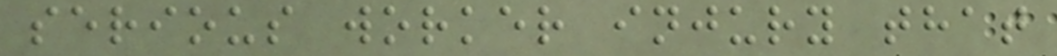serious worker injury that
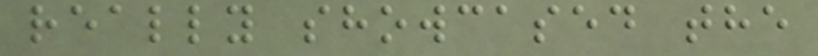really showcased the
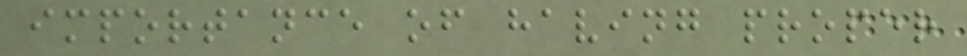importance of having proper
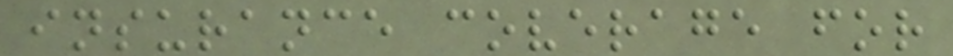insurance coverage for
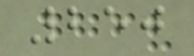250
